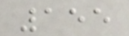155
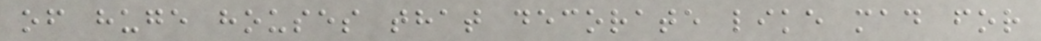of huge houses that decorate like mad for
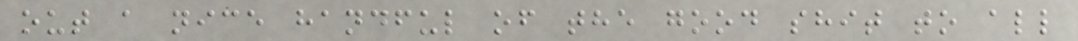out a nice handful of the good shit to all
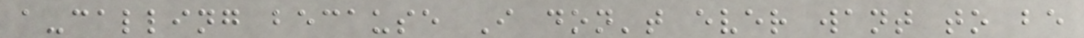a-calling because I don't ever want to be
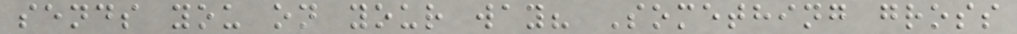sends you on your way? Something gross
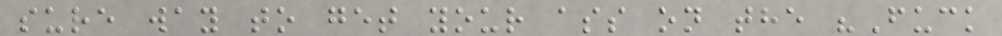sure way to get your ass on the "Fuck
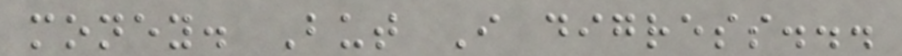money. But I digress...
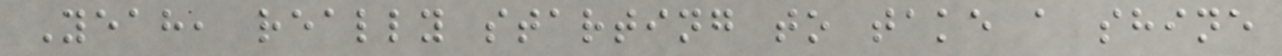Yeah, really starting to take a shine
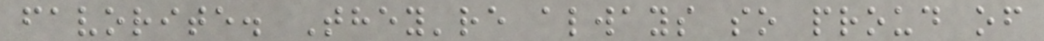favorite. They're always so proud of
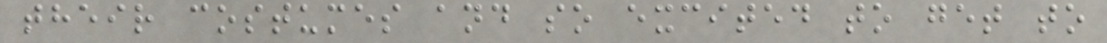their costumes and so excited to get to
